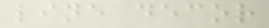line decor
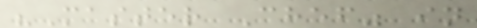"Master Chef" in
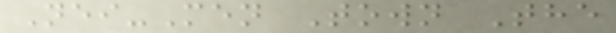Nei-Men Town The
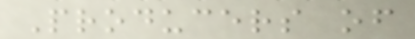Producers of
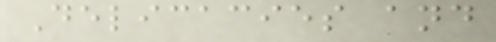Delicacies and
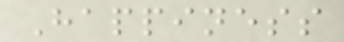Happiness
